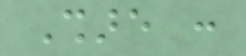Share :
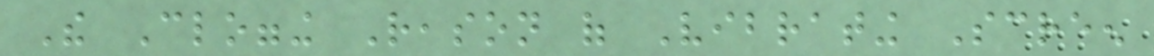The Clogging Reason of Vibrating Screen
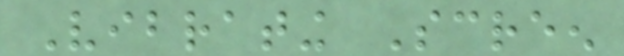Vibrating Screen
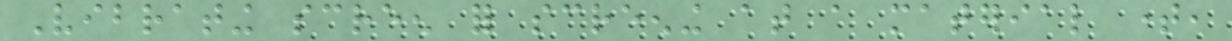Vibrating screen for screening at a material time,
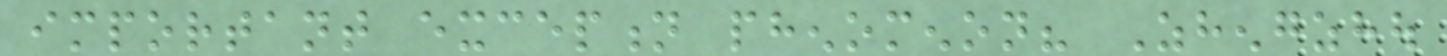important exception phenomenon? Zhengzhou
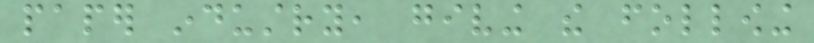paper industry, giving the following
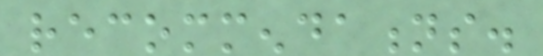recommendations.
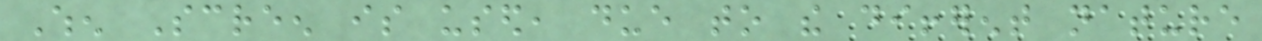When Screen is used, due to the different nature
